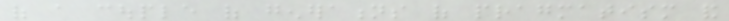of a couple of generations of pragmatism and
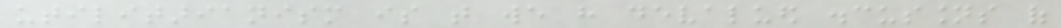utilitarianism is that we have devalued discussions of
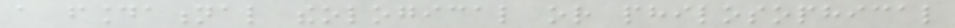a foundational theological or philosophical
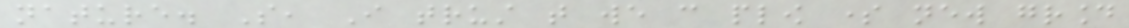nature. So, I trust that we can plow some new ground
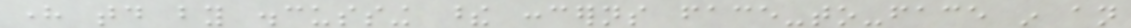here today by discussing these concerns face-to-face in an
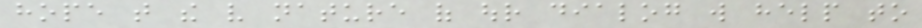hope that the very nature of our dialog will help to
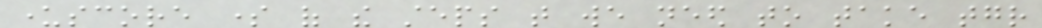underscore some of the steps that we need to take together
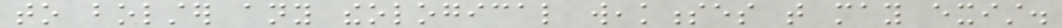to bolster any theological weaknesses that may exist.
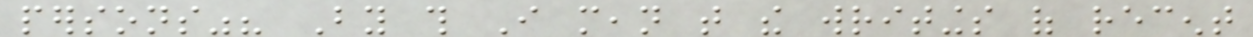persons"? By this I mean that the writings of recent
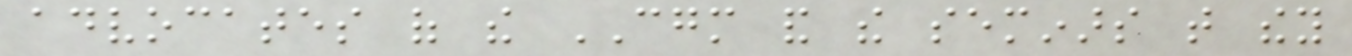advocates of the CGM and the seminars that they
